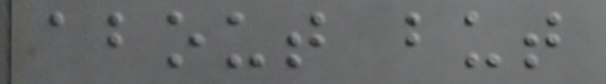about but
